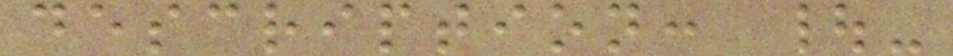description: |-
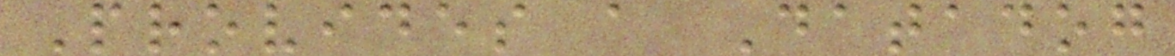Provides a Datadog
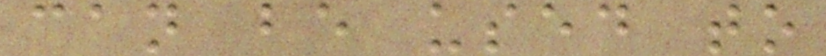can be used to
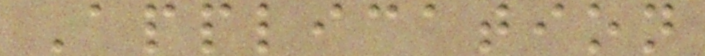Application
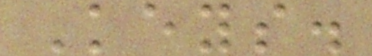Keys.
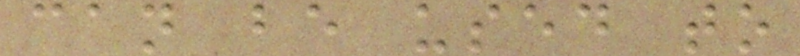can be used to
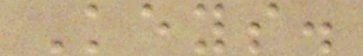Keys.
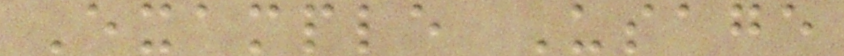Example Usage
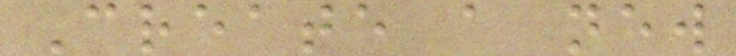Create a new
